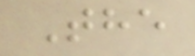The
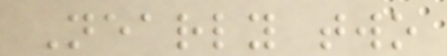Nearly two
